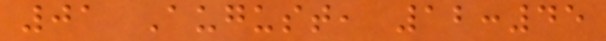01 August, 12:45
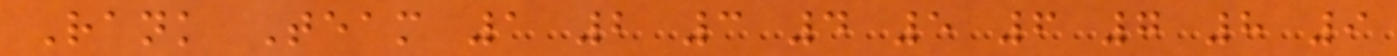Rank Team 1 2 3 4 5 6 7 8 9
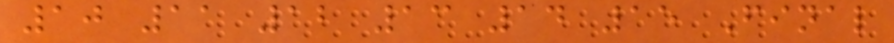10 11 12 13 14 15 Final
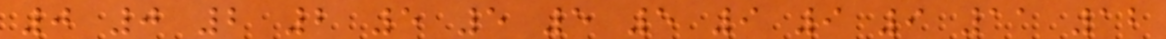0 0 2 2 5 5 5 5 9 9 9 11 12
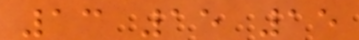13 15 15
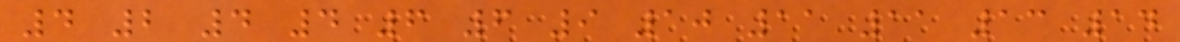4 2 4 4 6 6 9 10 11 11 13 14
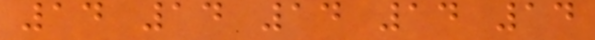14 14 14 14 14
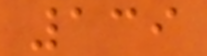139
